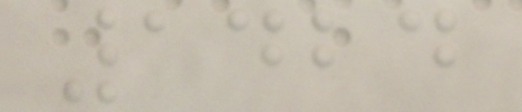1424
